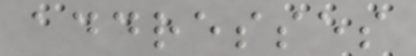addresses
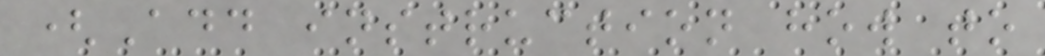(Add instruction how to
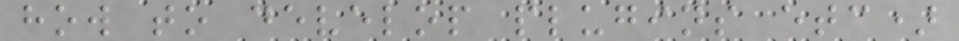how to develop plugins etc)
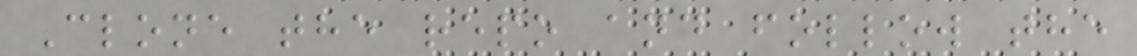Clone the repo and follow the
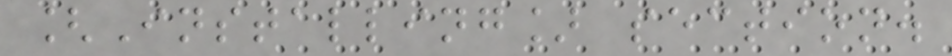[Installing] section.
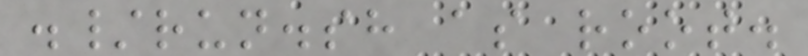./run.sh as root.
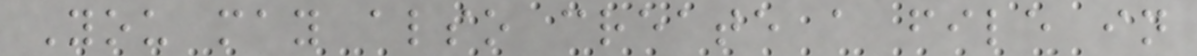You may also create a file in
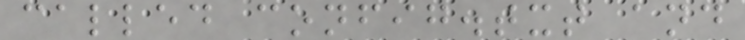called config.txt and
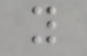y
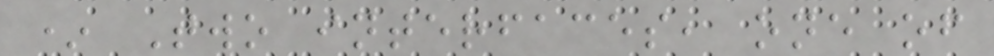* Two interfaces, one of
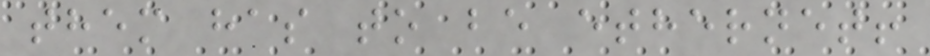them has to be ethernet!
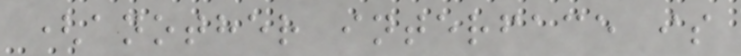(another interface is
